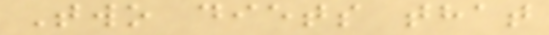Two diets that
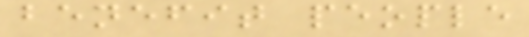benefit people
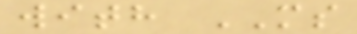with MS
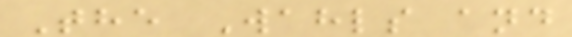The Wahls and
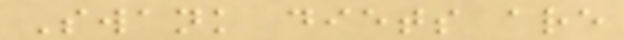Swank diets are
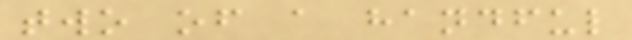two of a handful
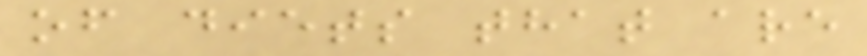of diets that are
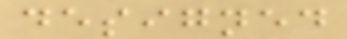designed
